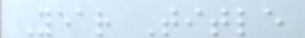Year Title
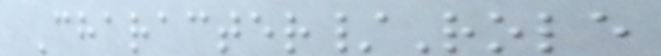Character/Role
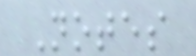Notes
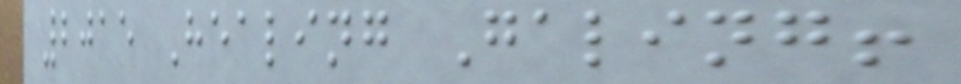2015 Healing Galing!
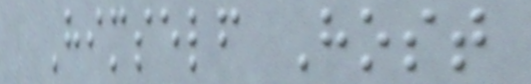Himself Host
